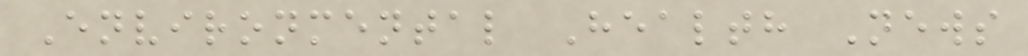Environmental Health News
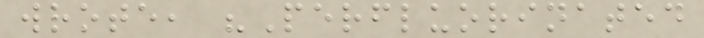wrote, "Perfluorinated
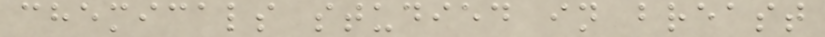chemicals studied in breast
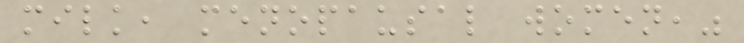milk, menopausal women,"
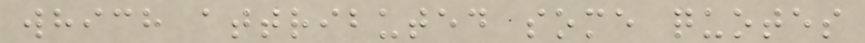which attributed some quotes
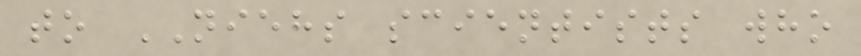to NIEHS scientists who
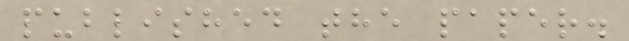published the paper.
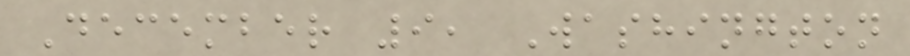December 9, Washington
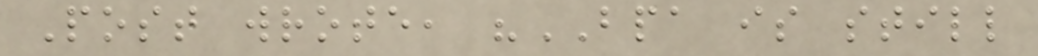Post wrote, "BPA is still
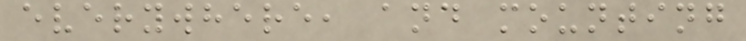everywhere, and mounting
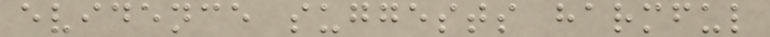evidence suggests harmful
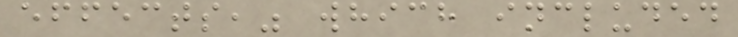effects," which included
